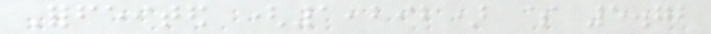Forfeited (1,292) $ 5.72
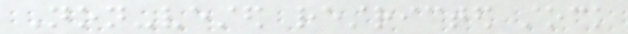Non-vested restricted stock
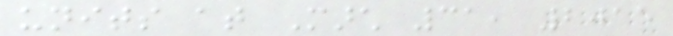units at March 31, 2015
